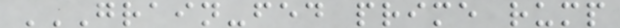GRAIN-FED PRIME RUMP
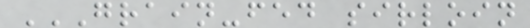GRAIN-FED SIRLOIN
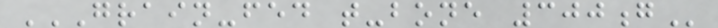GRAIN-FED T-BONE 300G
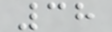38
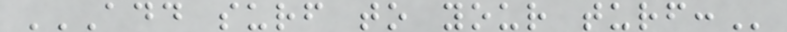ADD SURF TO YOUR TURF:
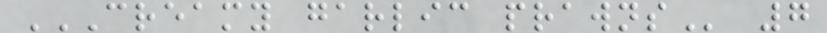CREAMY GARLIC PRAWNS 7
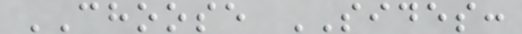CHOOSE SIDES:
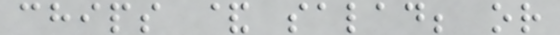chips & salad; or
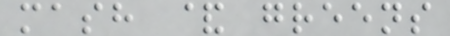mash & greens
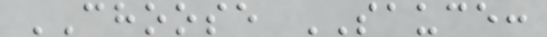CHOOSE SAUCE:
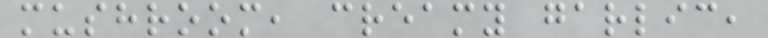mushroom, creamy garlic,
